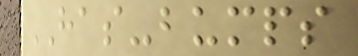HAS-bumps
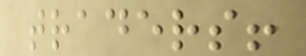traders!
